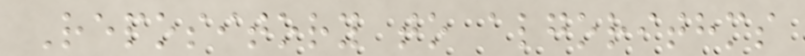Repository to algorithms
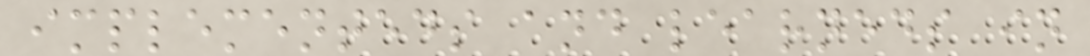implementeds and learneds in
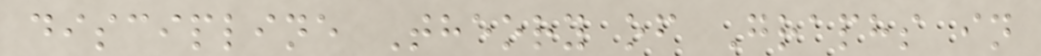discipline Theory of Graphs in
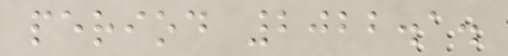period 2022.1.
